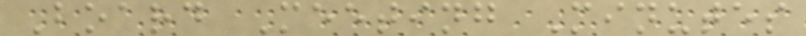Board Meeting Minutes
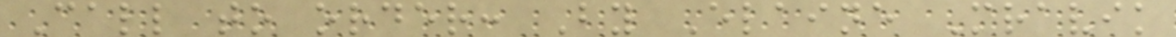Call to order: By Elaine Mravik
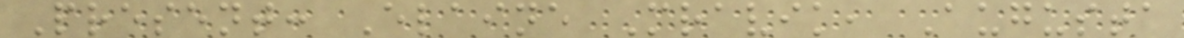Present: Elaine Mravik, Augusta
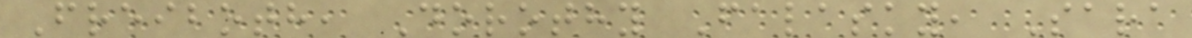Freiboth, Dorothy Falasky, Sara
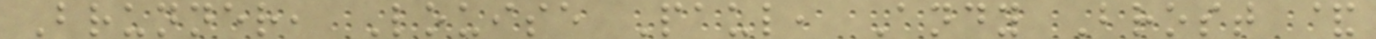Brunner, Louise Paul, Andy Brost &
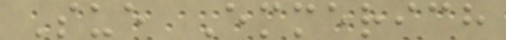Sue Emmerich
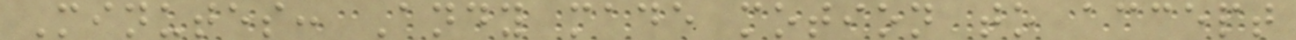Minutes: Andy made motion to accept
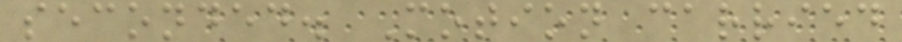seconded. Motion carried
